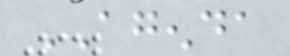AGENDA
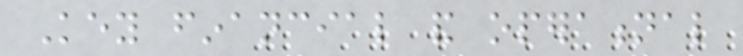Key financial and operational
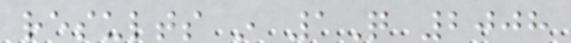results in 1Q 2008
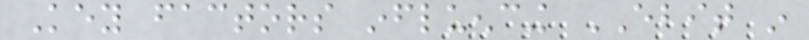Key factors influencing EBIT in
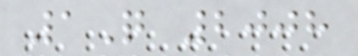1Q 2008
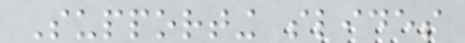Supporting slides
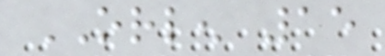ORLEN 15
